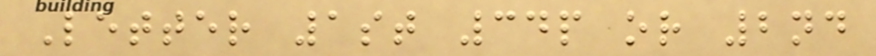Letter 1st 34p or 2nd
